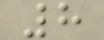8
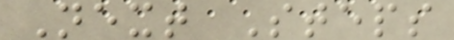Next Steps
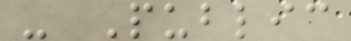- Public
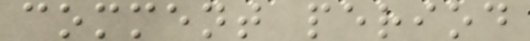comment period
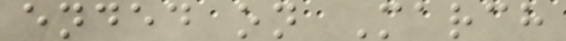ended on March
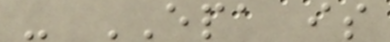- EPA is
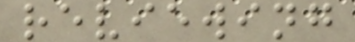reviewing
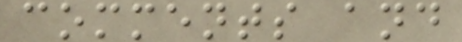comments and
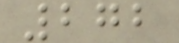272
